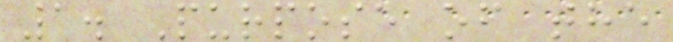1. Purpose of the
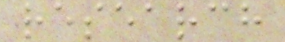research
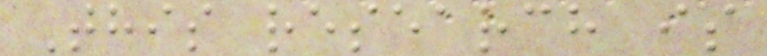This research is
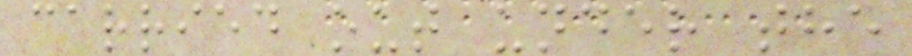carried out under the
